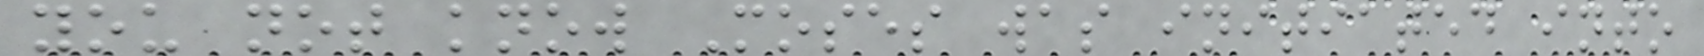you not know Moses was initiated into
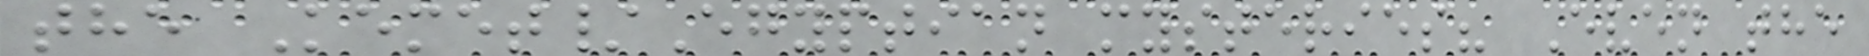the Kemet/Egyptian mysteries? Even the
